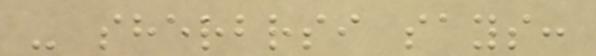- sherbrsi says:
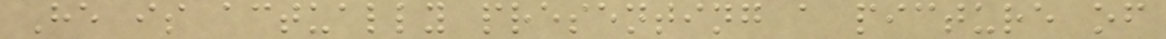He is actually presenting a picture of
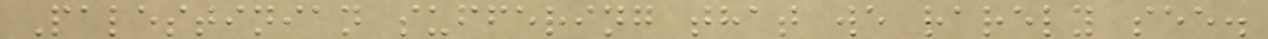Palestinian suffering that we rarely see.
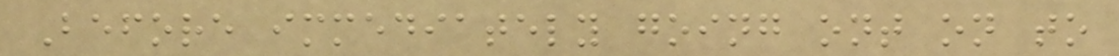Before immediately going ont on to
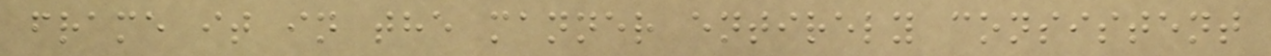frame it in the manner entirely consistent
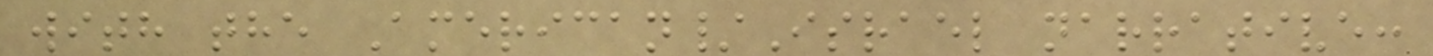with the American/Israel narrative:
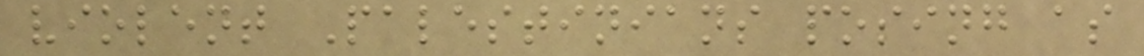violent Palestinians posing as
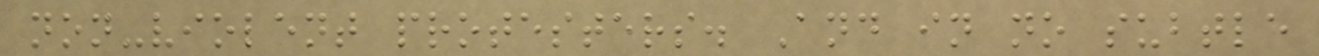non-violent protesters. And in no subtle
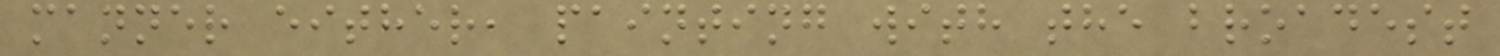manner either, painting with the broadest
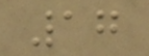17
